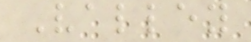Valley
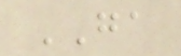GA
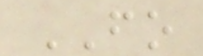FO
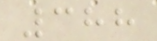388
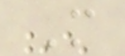M
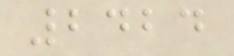2424
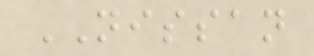NISSAN
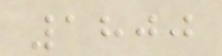1800
